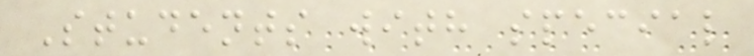Students with special
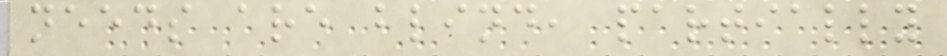needs are blind, partially
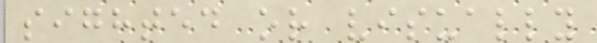sighted or visually
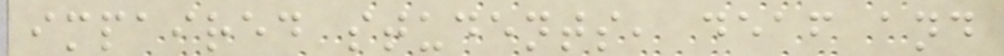impaired students, deaf and
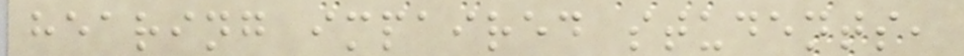hearing impaired students,
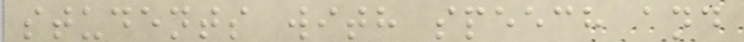students with speech and
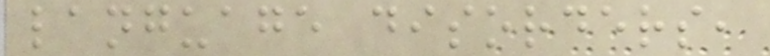language disorders,
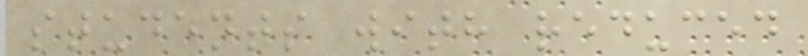students with reduced
